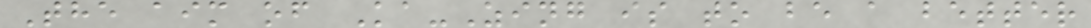The aim of Ka-Zing is to be a better
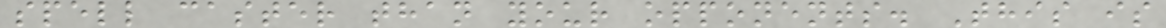spell caster than your opponents. This is
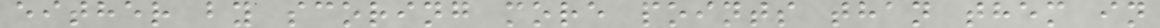either by scoring more points than them in
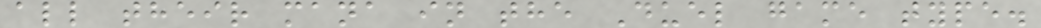all their mana in the Duel game type.
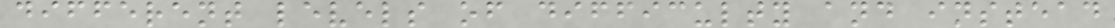different levels of difficulty and instead
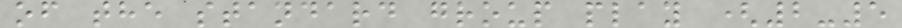of the standard group play (2-5
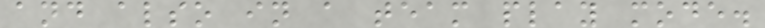and also in a team play mode.
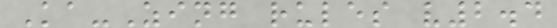Ka-Zing rules v2.4
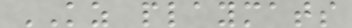KZ playmats
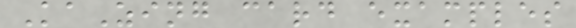KaZing card examples
